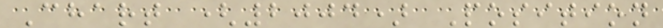Chart (2004) Position
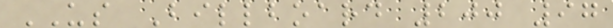US Billboard 200 97
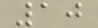10
